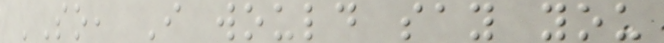'So, I would say you
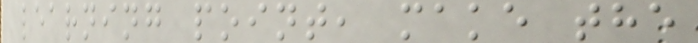learning point, make the
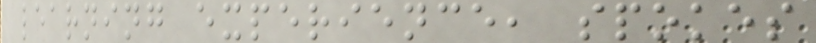learning experience, spokes
